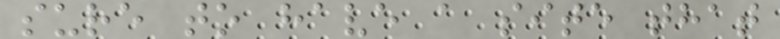sure to have a site that
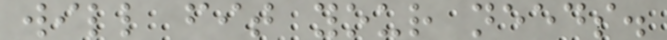will fit your needs.
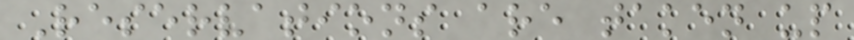Reservations are taken up
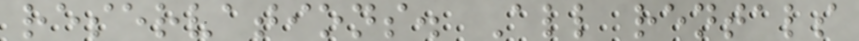reservations. All rentals
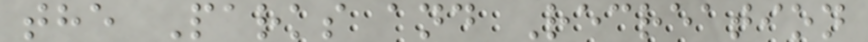the Parks and Recreation
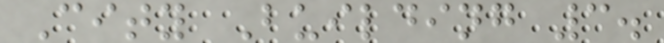City Building 3.
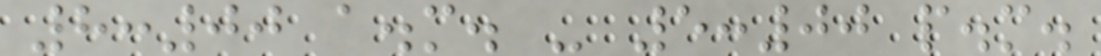8:00 a.m. - 5:00 p.m.
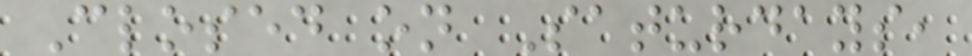Closed on Saturdays,
